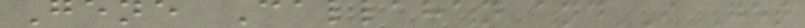Gene Callahan and I Get
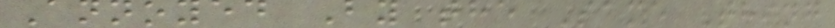Annoyed By the Same Thing
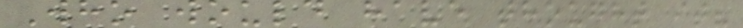Who would have thought it?
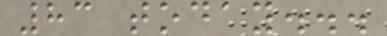83 today...
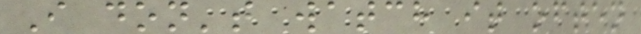I don't watch it often
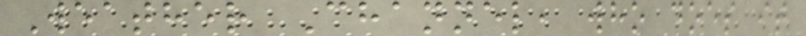Weather Channel, who does it
